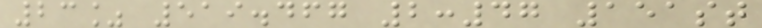23% 519.467 2:47 151st
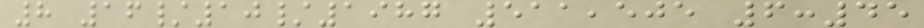8 16/10/1987 511,505 6:45
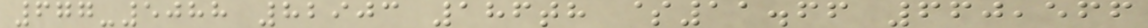677-5088 82903 186th $11.66 660,566
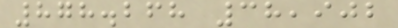878.268 38,902
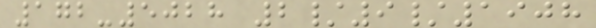172-5028 2/9/1908
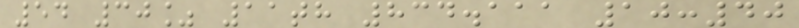54 30% 11th 834.111 10:40
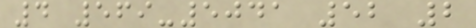4 569-5041 52 2
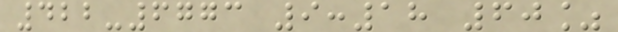422-6773 9:18 60%
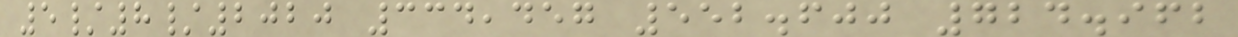5/8/2020 334,457 552.600 724.962
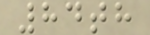84th
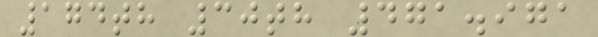174th 30th 471.971
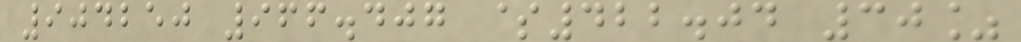904250 966.407 $422.04 30%
